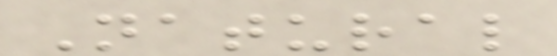Natural
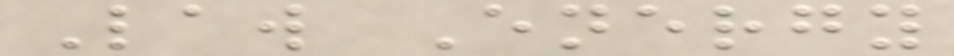Law Energy
